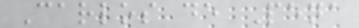Carlos de Pena
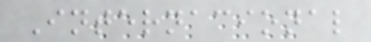Internacional
